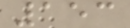153
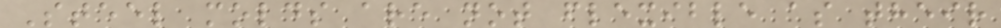Steel molds are not flexible as their
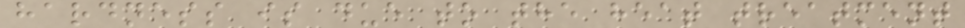hardness is due to the heat treatment
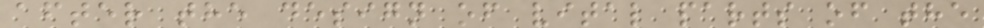after the design of vital parts of the
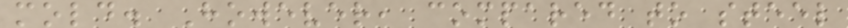mold. However, compared to steel
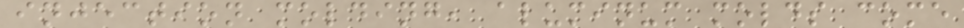injection molding, aluminum molds come
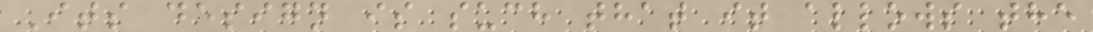Its design is such that it allows the
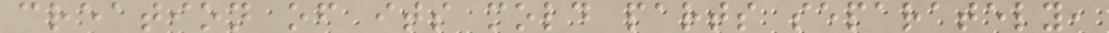creation of its mold parts separately,
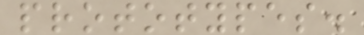prototypes.
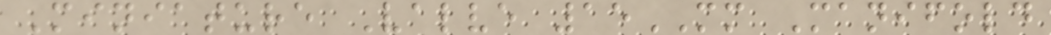Miniature Valve 15MM Manifold
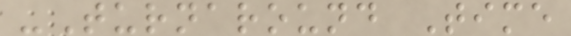-Turnaround Time
